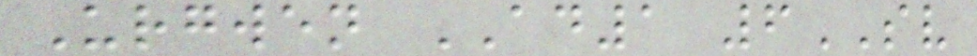Urgwen AD1 6SV
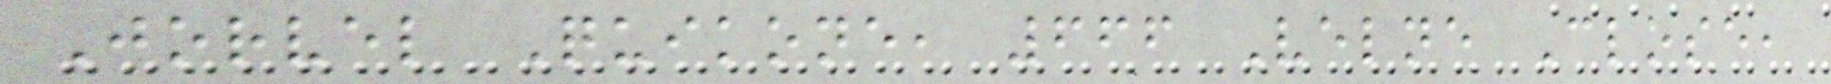Jorvel Quikone, 666 Velne Close,
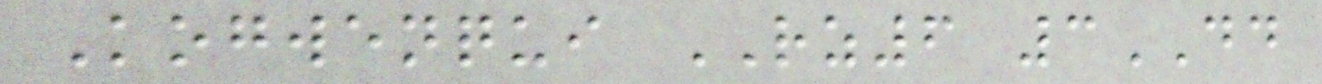Kogwenqui RZ6 3DD
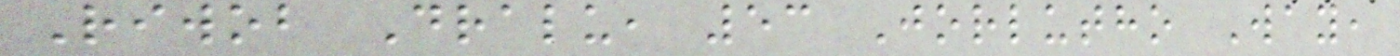Riwob Dralu, 53 Jorlutho Way,
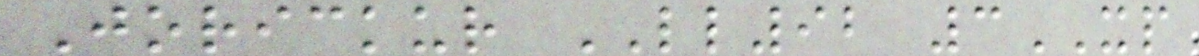Jorickur LL92 3XP
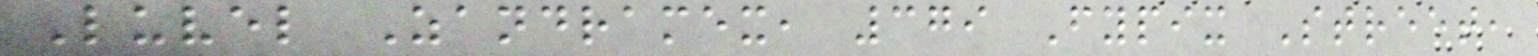Luvel Zandramex, 379 Fypix Street,
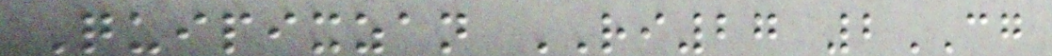Quipixzan RI27 2CG
